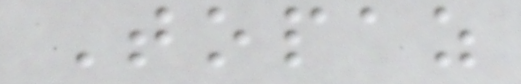Topaz
